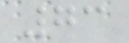73
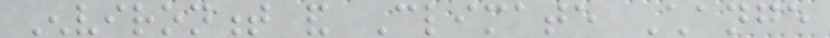Environment and Climate Change
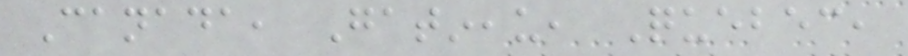Canada, Gatineau, Quebec,
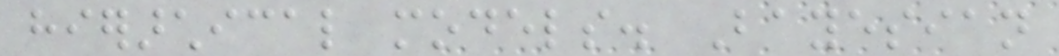hierarchical models. Bayesian
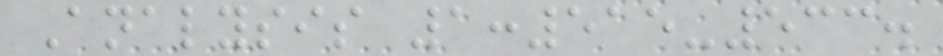Analysis 1:515-533.
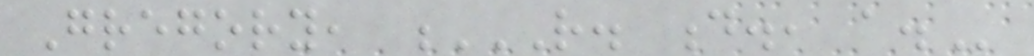Gregory, R. D., A.
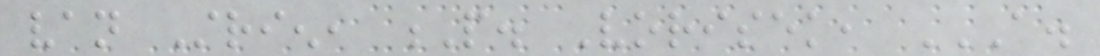van Strien, P. Vorisek, A.
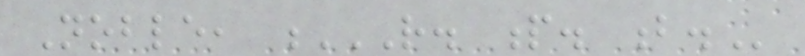Noble, R. P. B.
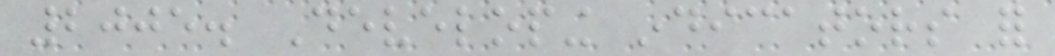2005. Developing indicators for
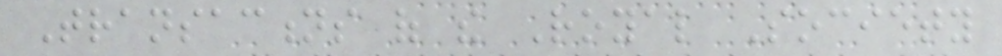Transactions of the Royal Society
